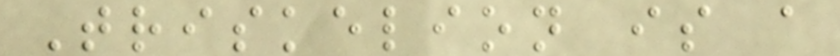Triskelion is a
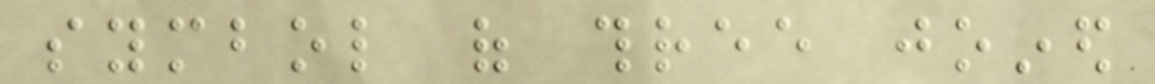symbol of three joined
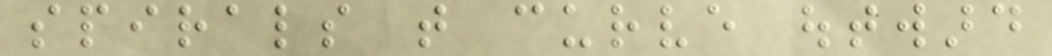spirals that curve outward
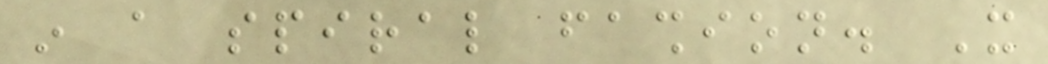in a spiral fashion. It
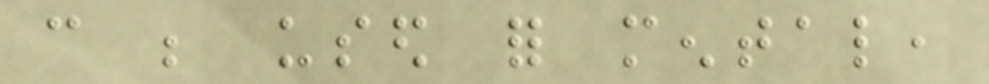can be used for mental,
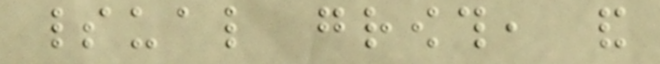spiritual growth, and
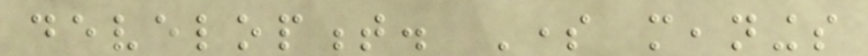development. Some meanings
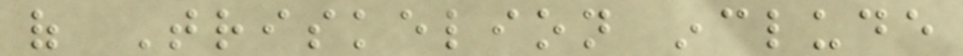of Triskelion include
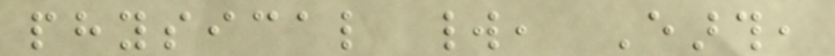physical world, Earth,
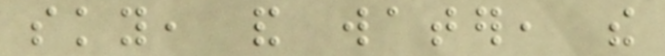sky, and water, the
